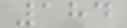184
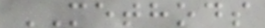METHODS
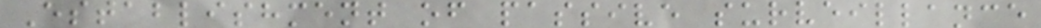Establishment of passive surveillance
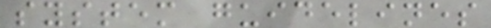system guidelines
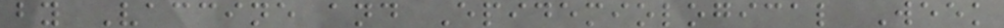by Vaccine and Epidemiological Week
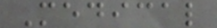Medical
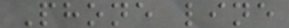Phone line
